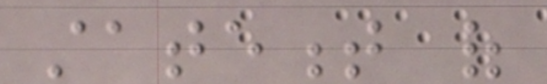statement of
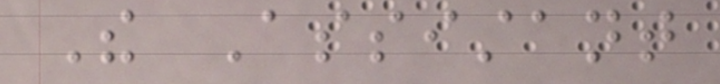The Assistant
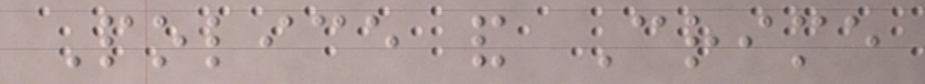Police and Crime
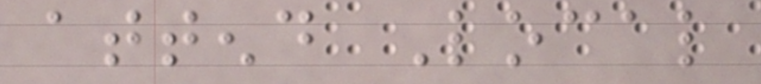attend Local
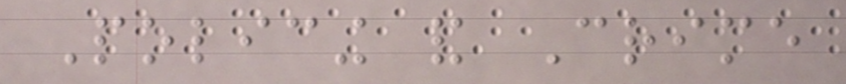Policing and Crime
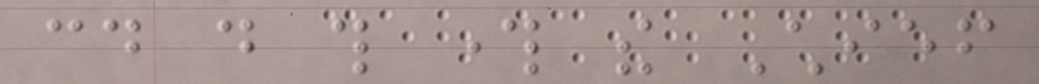could do this through the Chief
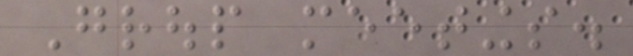Group meetings.
